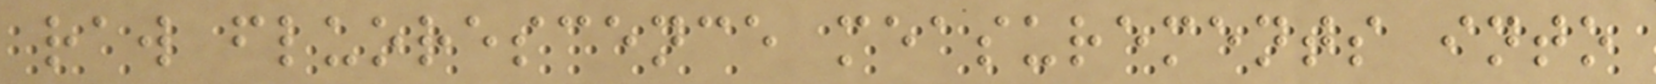raw fluorescence measurements into
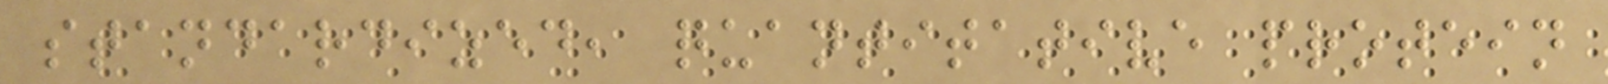standardized, quantitative protein
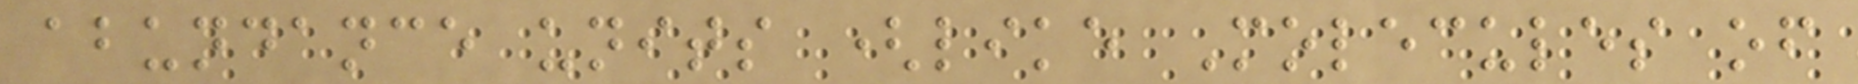abundance units (like Molecules of
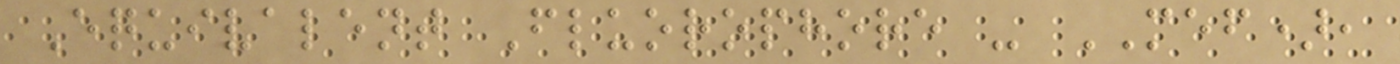Equivalent Fluorophore - MEF),
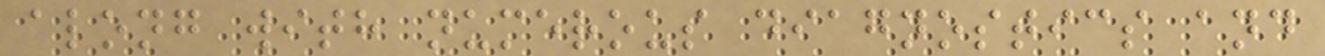along with numerous diagnostics and
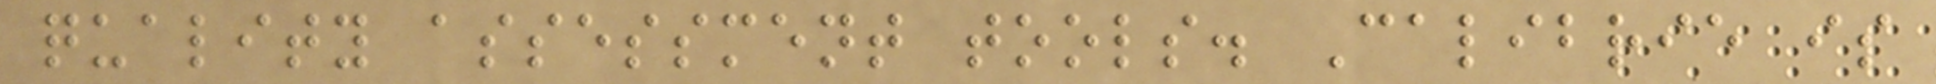quality assessment tools. Calibrie is
